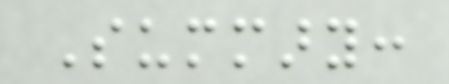Summary:
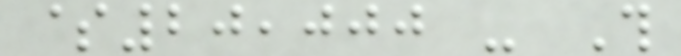$20,000 - This
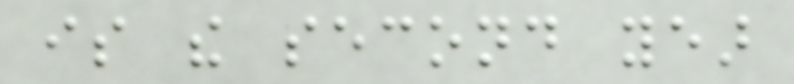is the second year
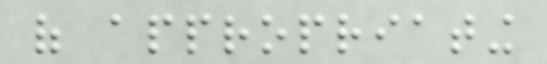of appropriating
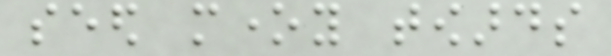seed money towards
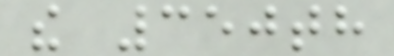the 350th
